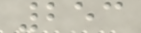253
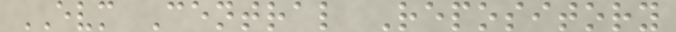EVM Central Repository
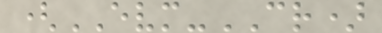(EVM-CR)
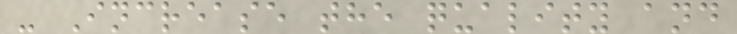- Increase the quality and
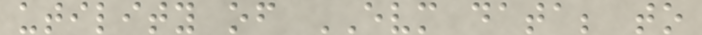utility of EVM data; to
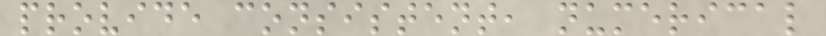provide consistent, numerical
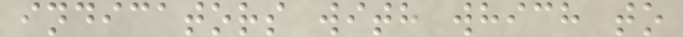indicators with which to
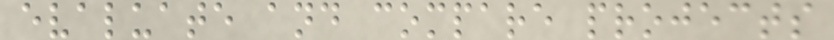evaluate and compare projects
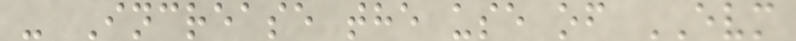- Increase the use of EVM
